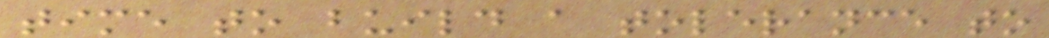time to build a tolerance to
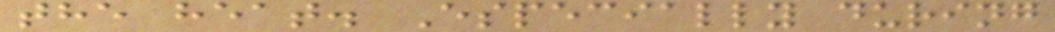the heat. Especially during
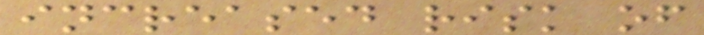increased risk of
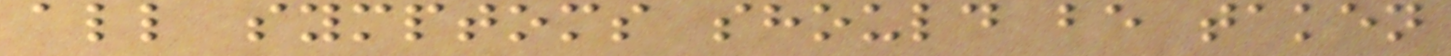all symptoms should be taken
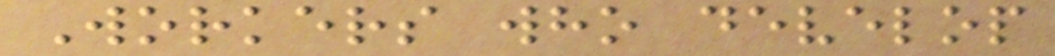Workers who develop
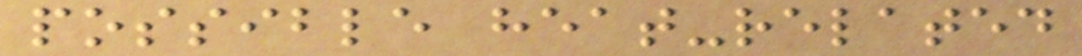possible heat-related
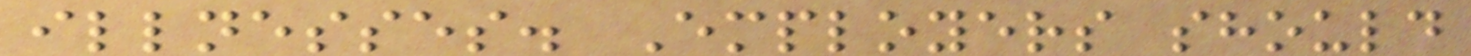illnesses. Employers should
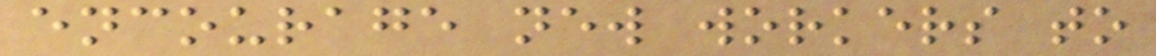encourage new workers to
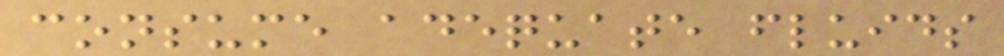consume adequate fluids
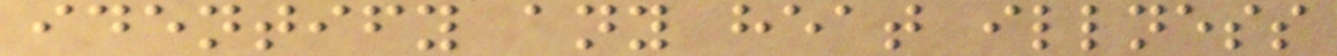identify any heat illness
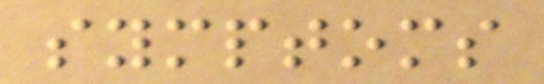symptoms
